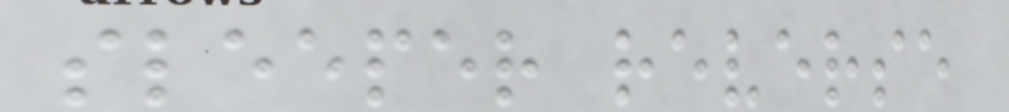sleeper reverse
